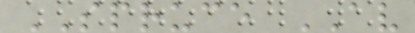SPRUCE AV
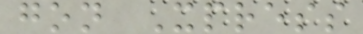gon Xpress
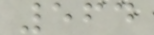564
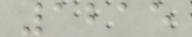1215
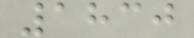1830
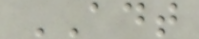ADT
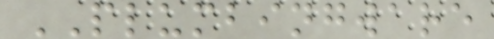PLUMBINGWARE
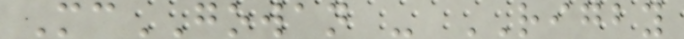McGOWAN - RIGBY
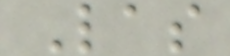Las
